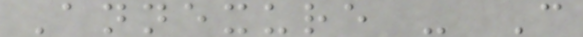Annexure - C
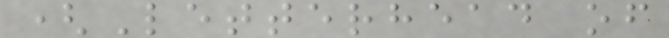(Letterhead of
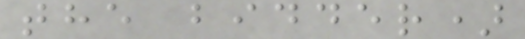the bidder)
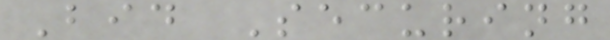Bid Securing
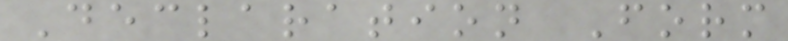Declaration Form
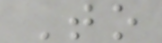To
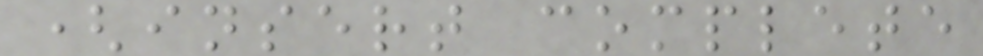(insert complete
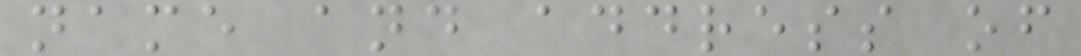name and address of
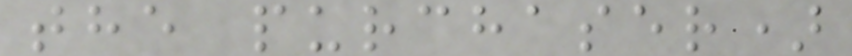the purchaser)
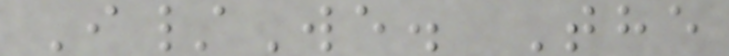I/We. The
